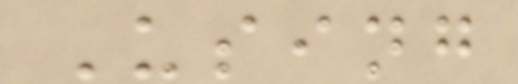Using
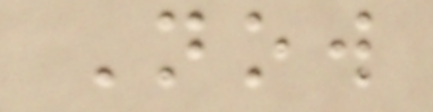Now
